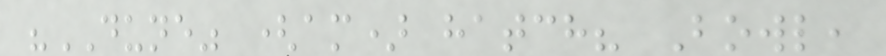"DUNE" (am) hatch? Bowl,
